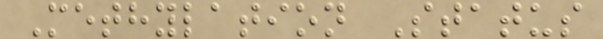Methylation Status
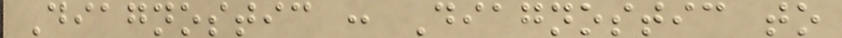Diagnostic : Diagnostic to
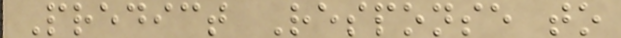Predict Response to
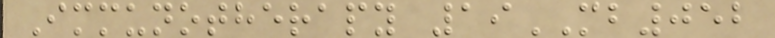Immunotherapy 19MB052
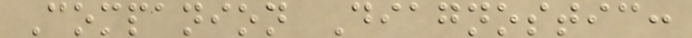Companion Diagnostic:
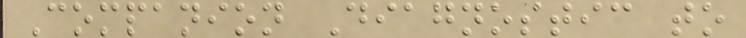Companion Diagnostic to
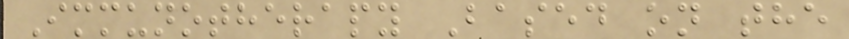Immunotherapy Based on the
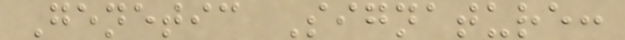Genetic Signature:
